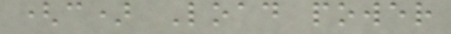(c) Load power
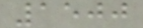1500
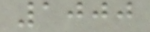1000
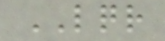LQR
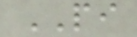PI
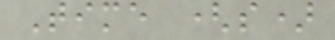Time (s)
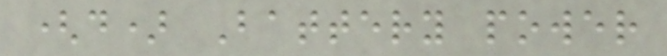(d) Battery power
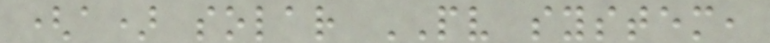(a) solar PV system,
